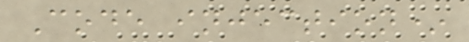Code injection*
